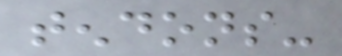tendons-
